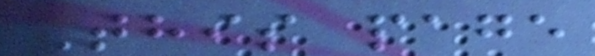This page
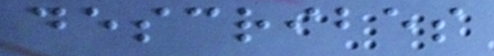describes
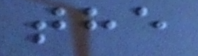the
